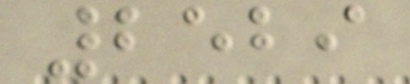2529
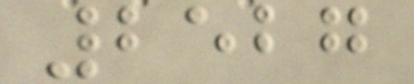2527
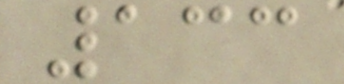133
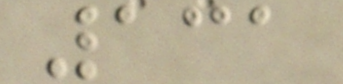131
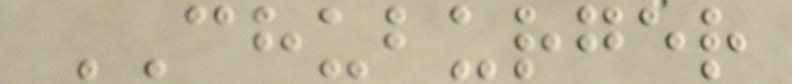CHUBURGER
